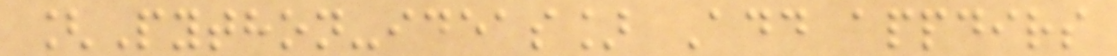[Python-ideas] Add appdirs
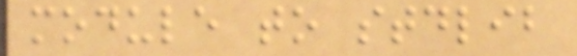module to stdlib
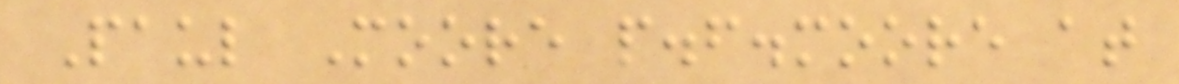Paul Moore p.f.moore at
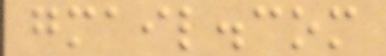gmail.com
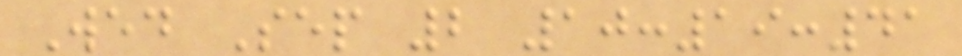Wed Sep 2 10:19:41
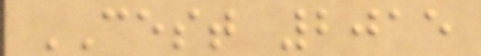CEST 2015
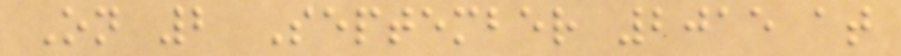On 2 September 2015 at
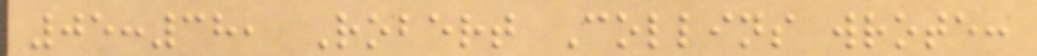05:38, Robert Collins wrote:
